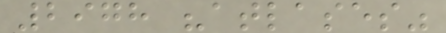2978 "atlases"
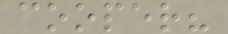cooper?
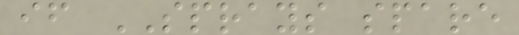if SPRAYS spare
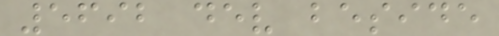5692 dev beside
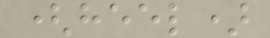(heel)
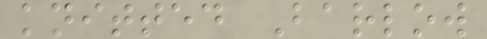knitted Barlow
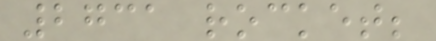2731 rocket;
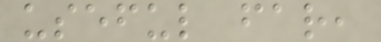useful far,
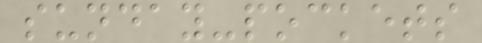sunday-pockets
